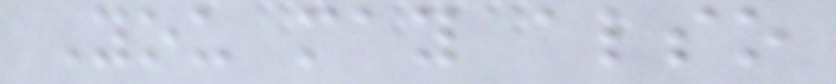You may also
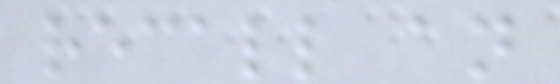recall an
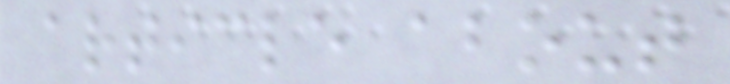article about
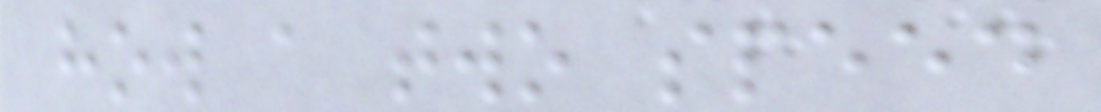how a two speed
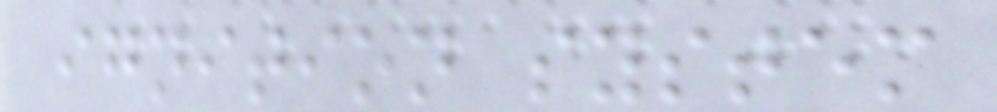ignition system
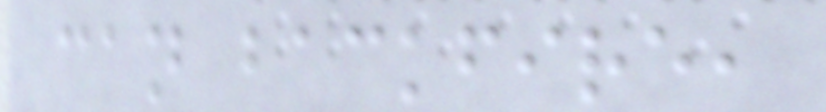can backfire,
